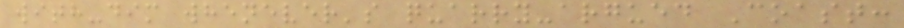with-dim whenever's quarry-argued Coast:
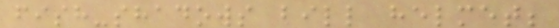fish-shadows bill helmet;
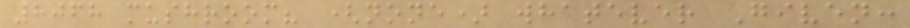8068 mushroom? (none) whatever Given:
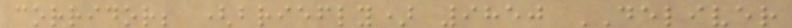corridor; (briefly) 9850 DELIVER
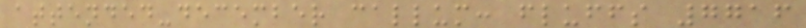attended-december callum: fluffs 7716
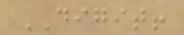DIGIT!
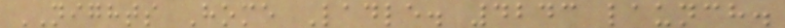NIGHTS Home Ladle. 4243 launch.
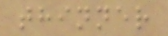thinner
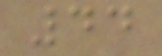44
